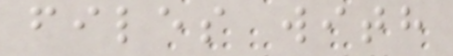files with
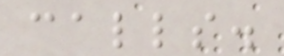calls.
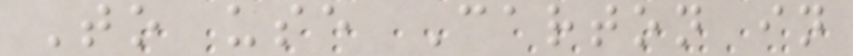To use Carton in
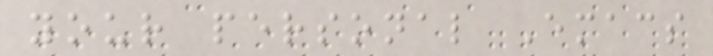your personal Emacs
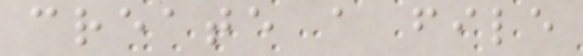create a file
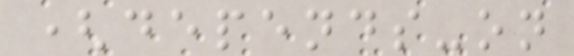(depends-on
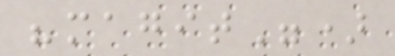"magit")
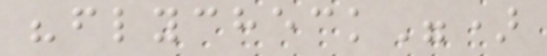"flycheck")
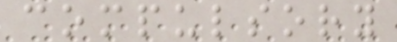compulsory
